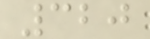320
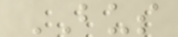BUS
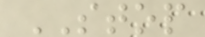STOP
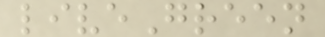liveGreen
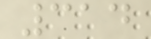314
